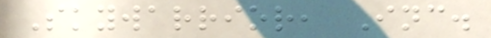Skywarrior, Inc.
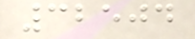32504
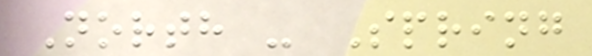North - Spring
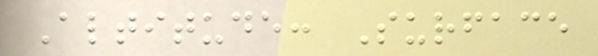Altitude: Surface
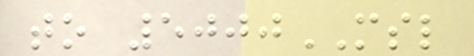to 5000MSL
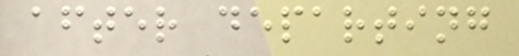after departing
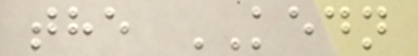the KEDN
